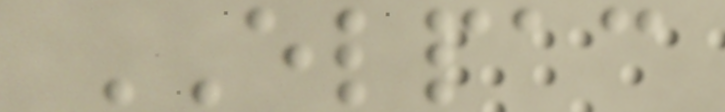ELPAC
